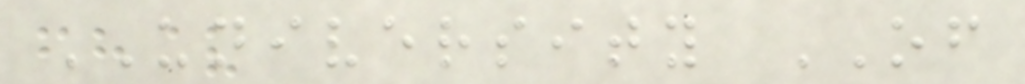UNIVERSITY OF
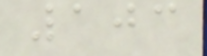103
